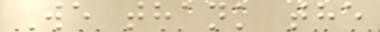We thank the
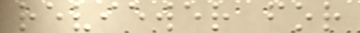reviewer for
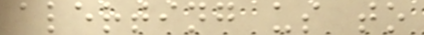alerting us to
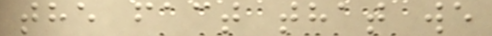the fact that we
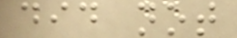did not
